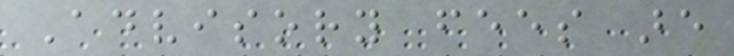Advisory fees are
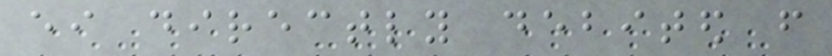either directly debited from
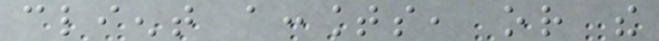client accounts, or the
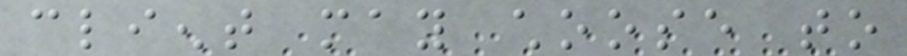client may choose to
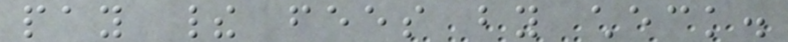pay their fees by check.
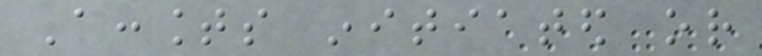Accounts initiated or
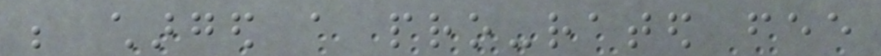be charged a pro-rated fee
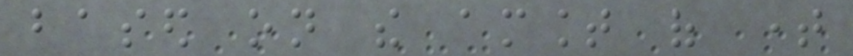based on the amount of time
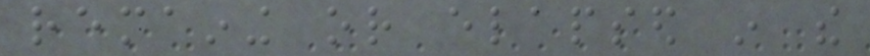remaining or elapsed in the
